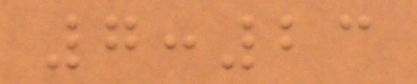7:23
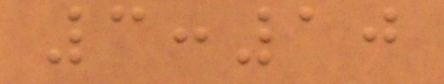3:10
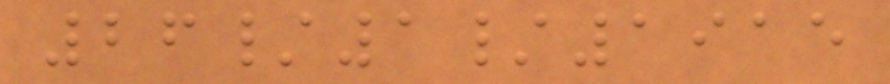26/1/1915
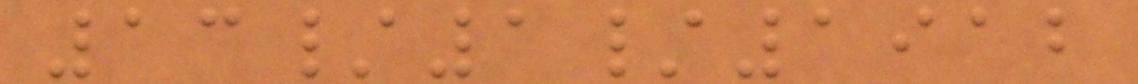13/1/1912
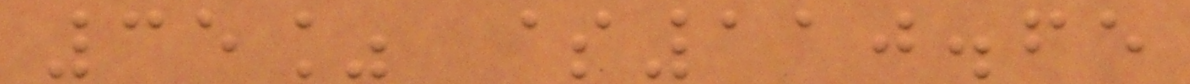35% $110.65
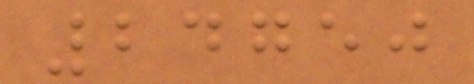24750
